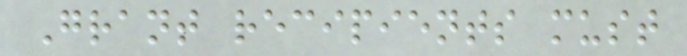Grant recipients must
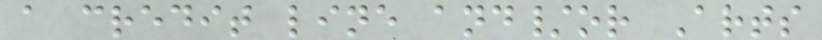a credit line and/or Arts
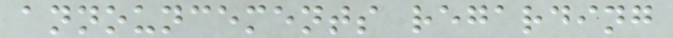announcements regarding
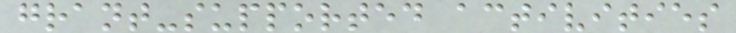grant-supported activities
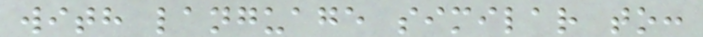with language similar to:
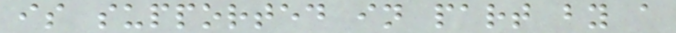is supported in part by a
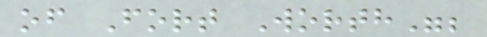of Fort Worth";
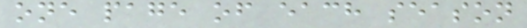one page of each season
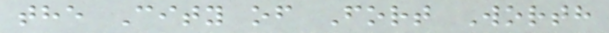the City of Fort Worth
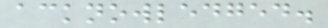acknowledged.
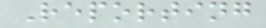Reporting
